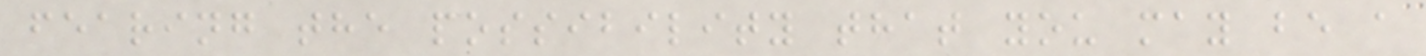fearing the possibility that you may be a
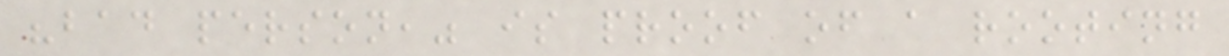"bad person," is proof of a rooting
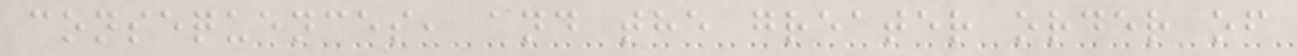consequences, and the greater order of
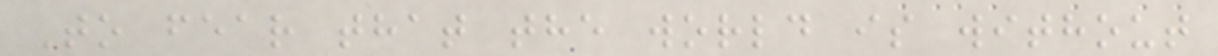To fear that the world is without
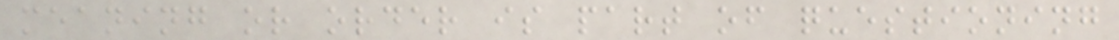meaning or order is part of questioning
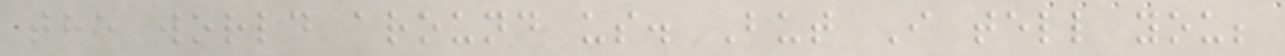the world around us. But I tell you;
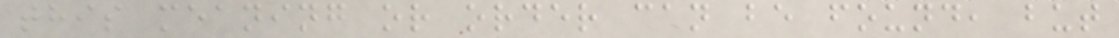this meaning or order can be found, but
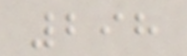298
